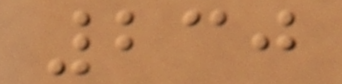230
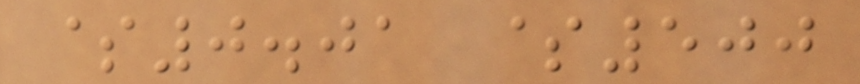$0.01 $500
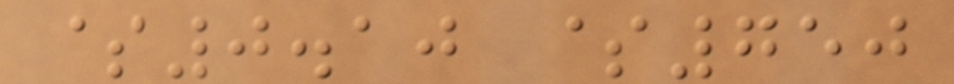$0.10 $750
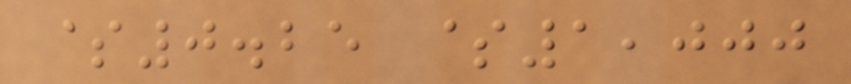$0.25 $1,000
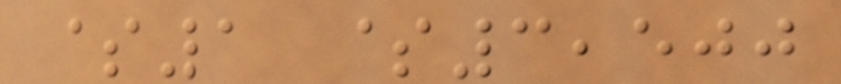$1 $3,500
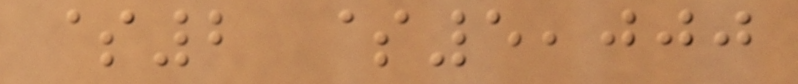$2 $5,000
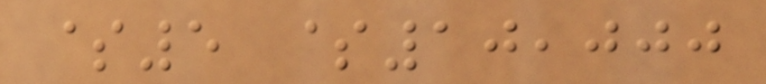$5 $10,000
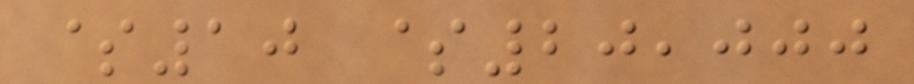$10 $20,000
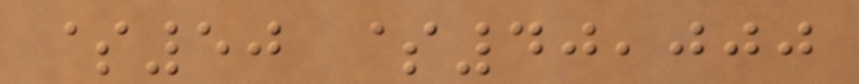$50 $40,000
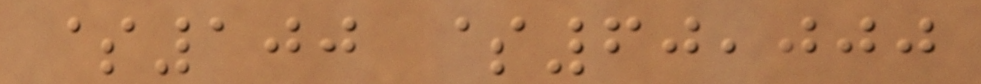$100 $60,000
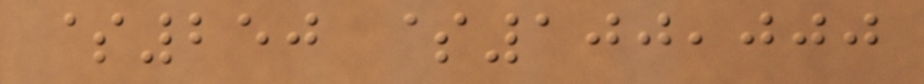$250 $100,000
